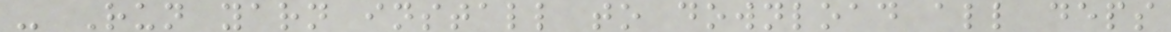- Run yarn install to download all deps
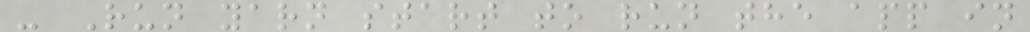- Run yarn start to run the app in
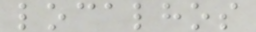localhos
